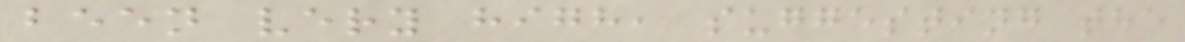been very high, suggesting the
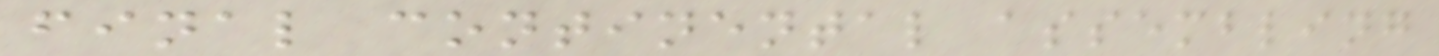final continental assembling
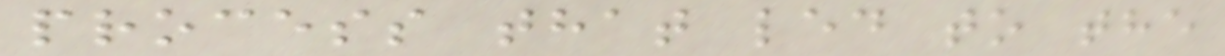process that led to the
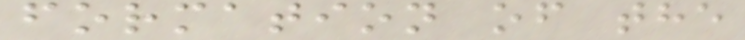formation of the
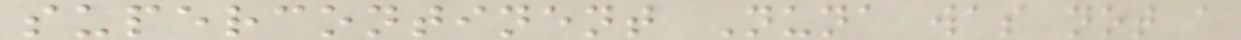supercontinent Nuna was not a
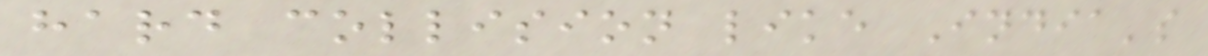hard collision like India's
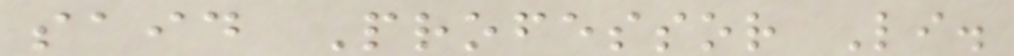said Professor Li.
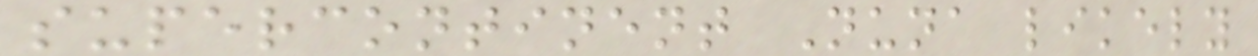supercontinent Nuna likely
